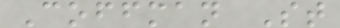Coffman St
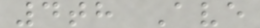4th Ave
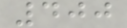400
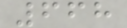668
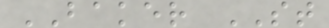BAKER ST
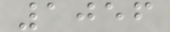1056
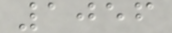1056
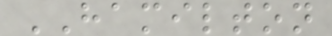HAMILTON
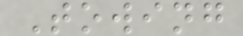Towing
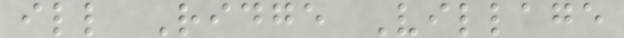ill Ridge Village
